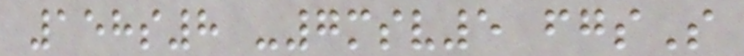158s8 -7msv5 fgsS
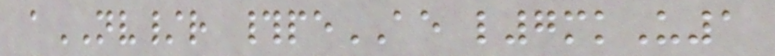aNV/r #peAE l7mkU1
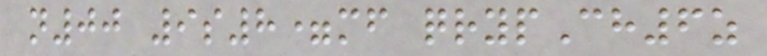n00 9s8=mf qrypCh6z
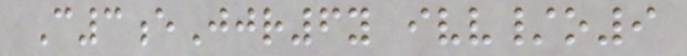C3eJjr6y ivv/o9
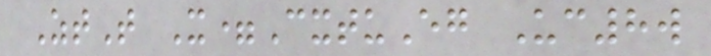ZtT X=CxtuEg Uc8w
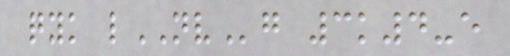qyk lNVg 3k4-e
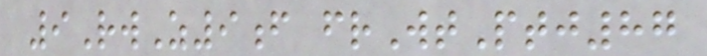9RwZ9f frWtPtj87
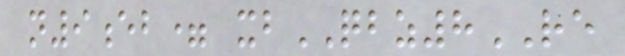n9eb= xbQBZ8RE
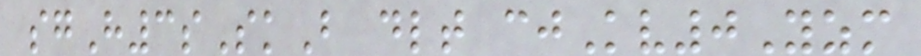sgH3sSkB dlt cjKv0Yzm
